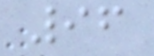96
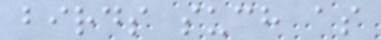birds such as
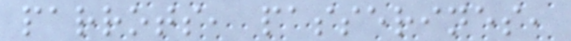parrots, passerines,
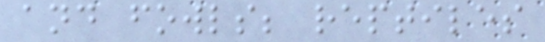and fowls; reptiles
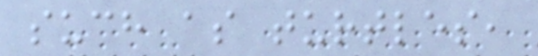such as turtles,
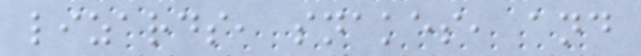lizards, snakes, and
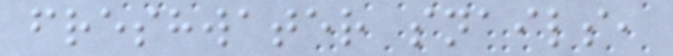freshwater snails,
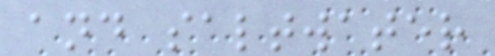and saltwater
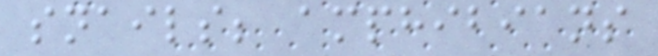snails; amphibians
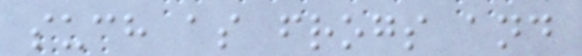such as frogs and
